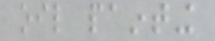oil painting
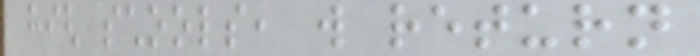high schools, will return
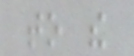to the
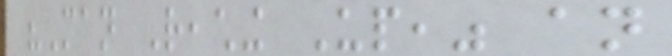"Man Reaching Up," an
